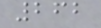262
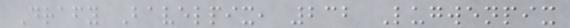Drafy Bavelpix, 232 Lugwenpix
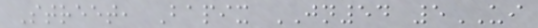Street, Bapix JN54 5UI
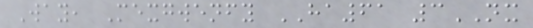Way, Mexgwenfy HA61 3NX
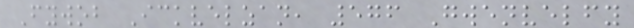Fywob Ickvelzan, 576 Gwenvelfy
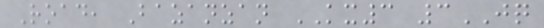Road, Bazanzan KX3 3JQ
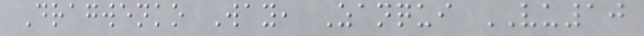Dragwenko Way, Zanqui VU10
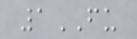1FU
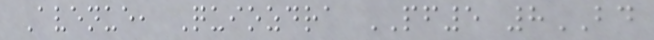Avenue, Quiozdra PF5 8BD
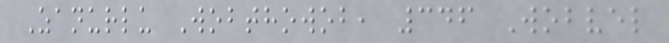Zanurlu Wobthowob, 346 Wobvel
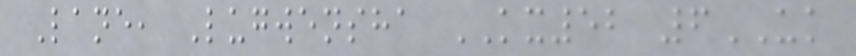Lane, Lugwensha KX52 6UK
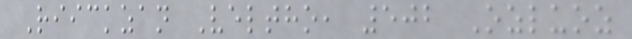Riickzan Veltho, 502 Ozluoz
